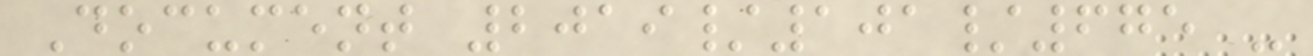Document 2019/101/675 -
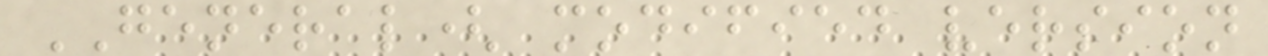GENERAL( modified version
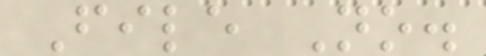File No.
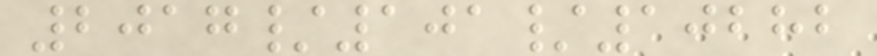2017/101/10282
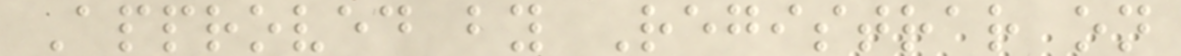Approved by Registrar on
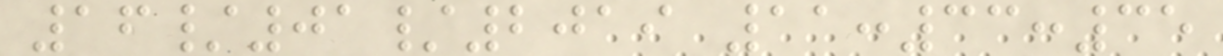16/01/2019 11:33:35
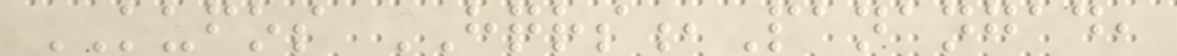KUFOS HQRS,Panangad,
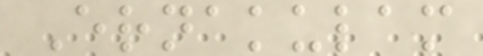Ernakulam
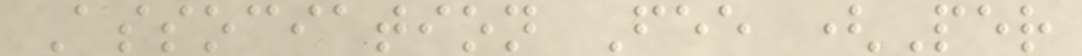Association Fee (Per
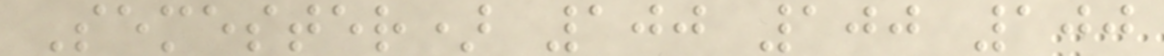Semester) 100 100 100
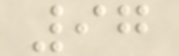97
